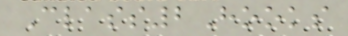Class2Hooks
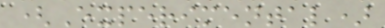(Experimental)
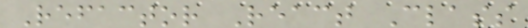Refactor React Class
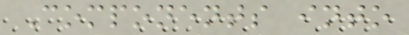Components into
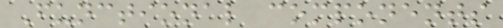Functional components
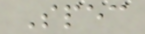Spec
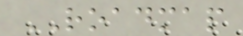ROADMAP
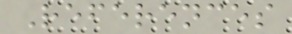References
